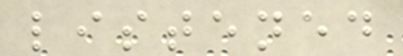listened
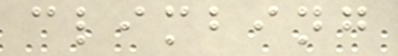climbing
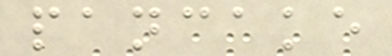pancake
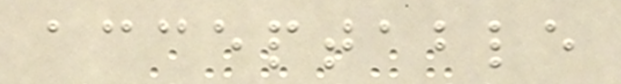acceptable
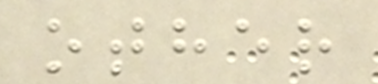other
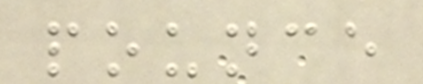pounce
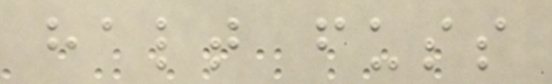halt fuss
